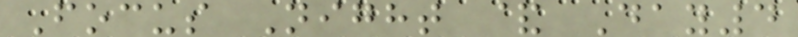Focus Night & Day4
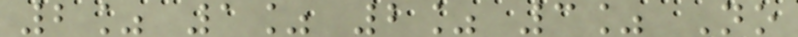2% 1% 2% 3% No
